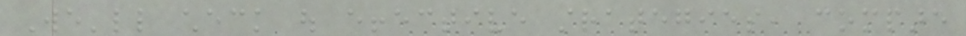We'll check out effective strategies, compare
